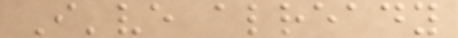I've already
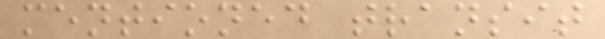mentioned transit
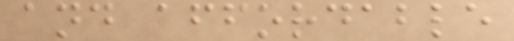and affordable
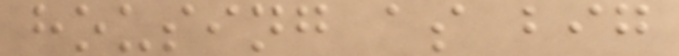housing as big
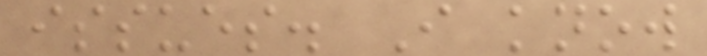issues. I know
